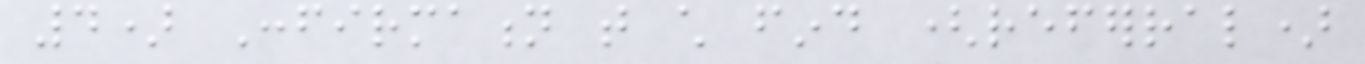4) Confirmation that child find (referral)
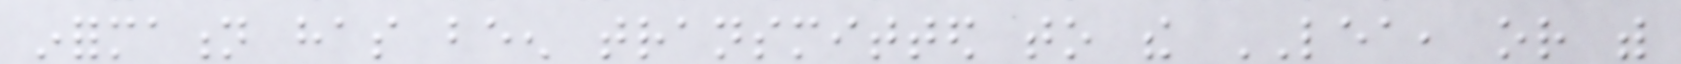information has been transmitted to the LEA, or with
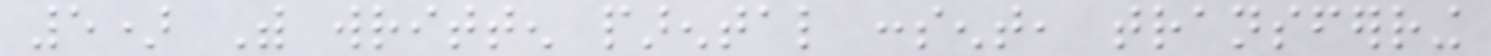5) With written parental consent, transferring
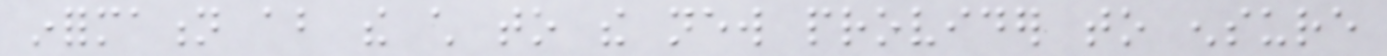information about the child to the new provider to ensure
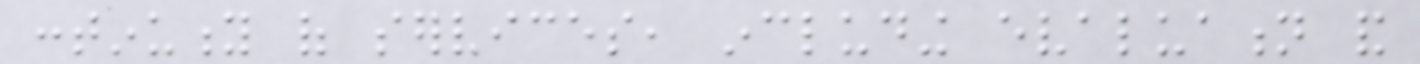continuity of services, including evaluation and
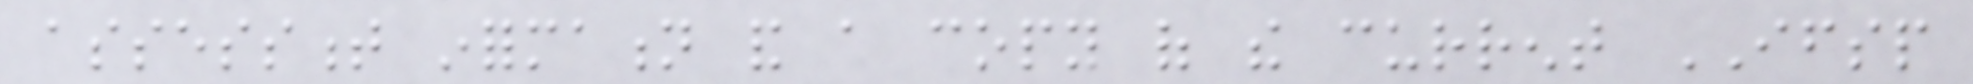assessment information and a copy of the current IFSP
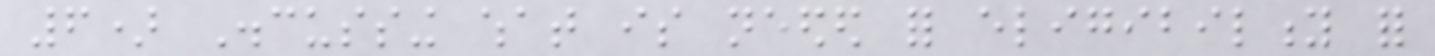6) Discussing what is needed for eligibility for
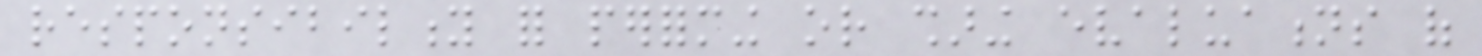responsibility for performing or sharing evaluations of
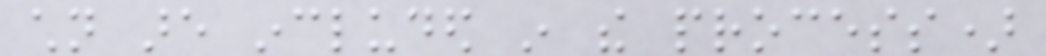children are included in the process)
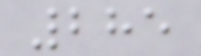285
